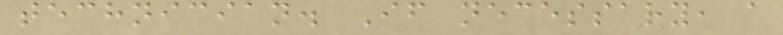technician. If necessary, a
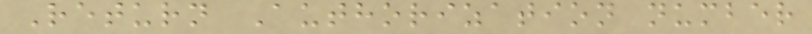Return Authorization number
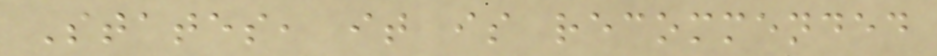States, it is recommended
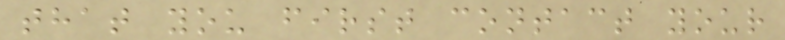that you first contact your
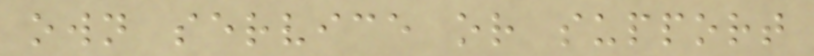own service or support
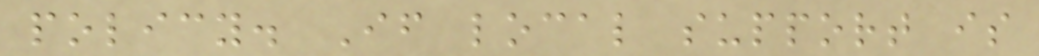policy. If local support is
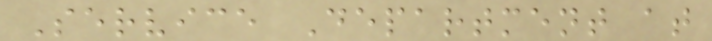Service Department at
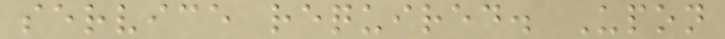service required. Upon
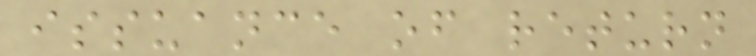issuance of return
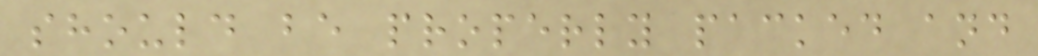should be properly packed and
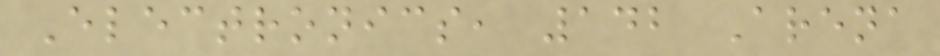Electronics, 142 Arena
